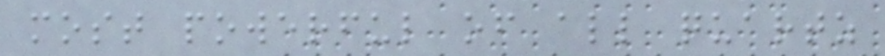most powerful of all quartz
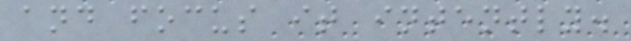and focus it intently.
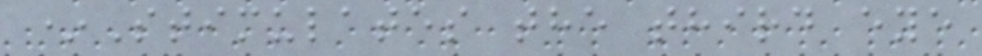*Stimulates the third eye
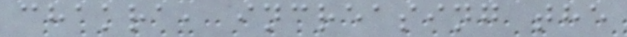chakra, increasing the
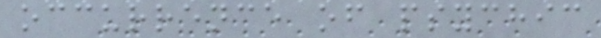occurrence of psychic
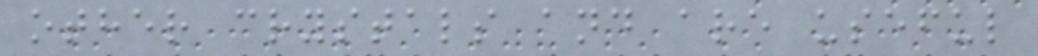other crystals and are useful
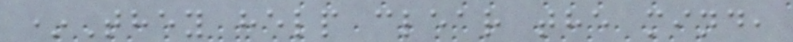*They help clear the mind,
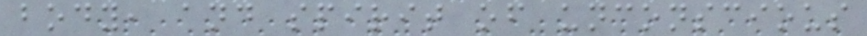body, and spirit of unconscious
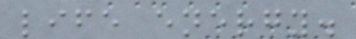life energy.
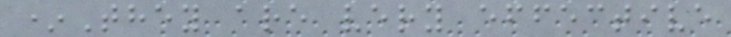*They are very effective
